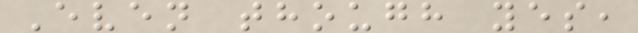Even though yes,
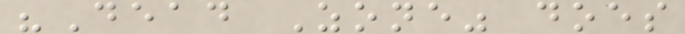"Dead Zone" does
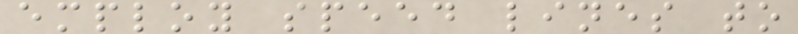employ speed lines to
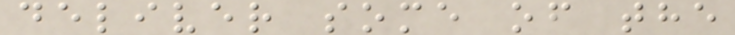deliver some of the
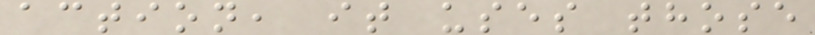action, it uses those
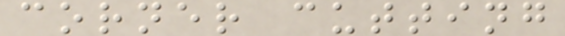corner cutting
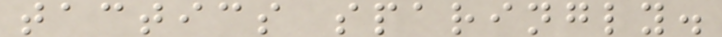tactics sparingly.
